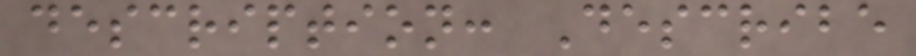description: Describe
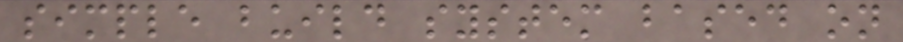simple build system based on
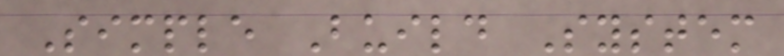Simple Build System
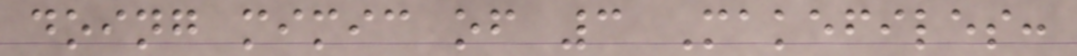doing mimic of 3 Makefiles:
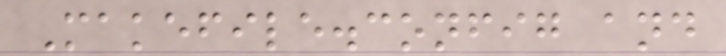Makefile.config and
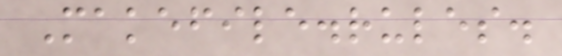Makefile.rules.
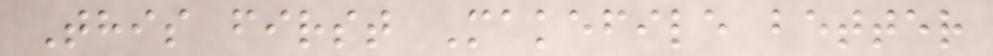This first Makefile better
